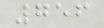756
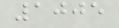1005
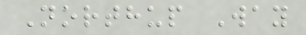Northup Way
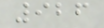926
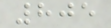805
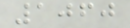1060
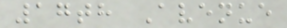17th Avenue
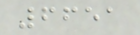6651
